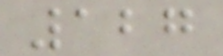127
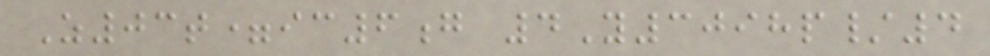Z03t=ic6g 4Y3098p/4
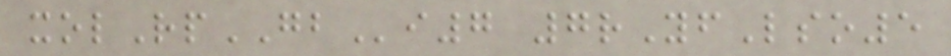xolRpGBi7 7rYfLso5
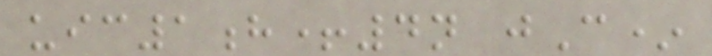uic1h+4n jC*
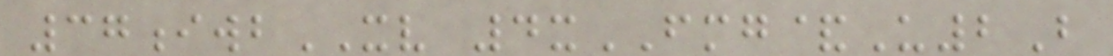37iwbXV 4xFMG&U2B
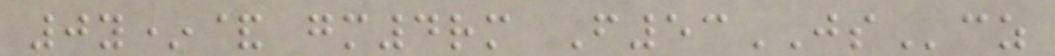0y*& gm4rm F53JScz
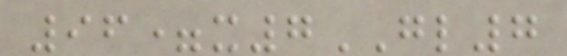96=x7GL7
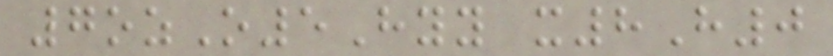7ozO5Hyy x8H0
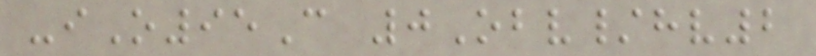-iO95C 0Obv/hv2
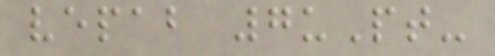vepab 7uPt-
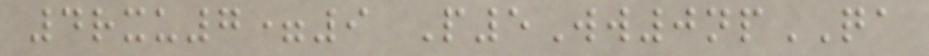4rxu7=9 P5Ww0npQA
